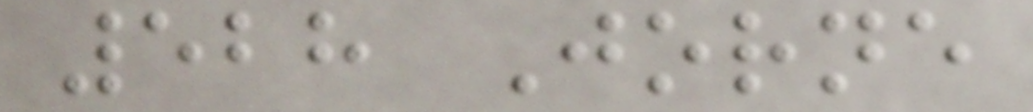528 Jorne
